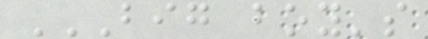BIG BOY'S
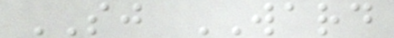SJ WARD
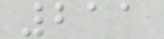211
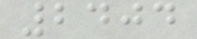2404
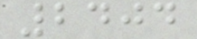2404
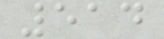514
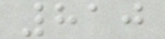810
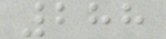288
